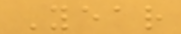Year
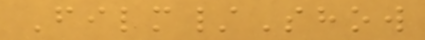Film/Show
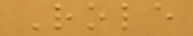Role
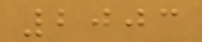2003
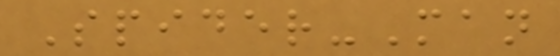Spider-Man
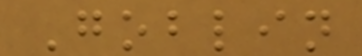Goblin
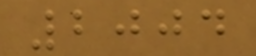2004
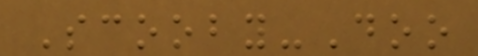Scooby-Doo
